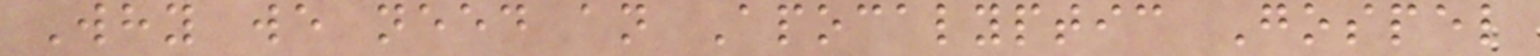Why we need an Apocalyptic Gospel
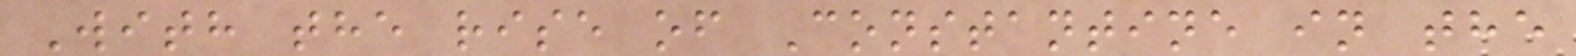With the rise of Constantine in the
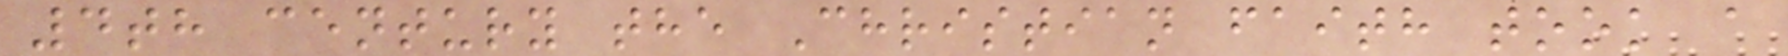4th century the Christian faith took a
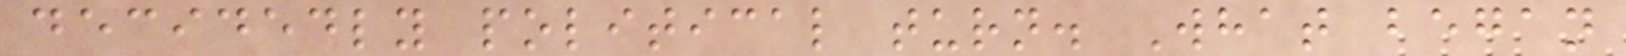decidedly political turn. What began
